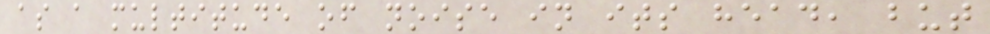as a multitude of noise in its head, but
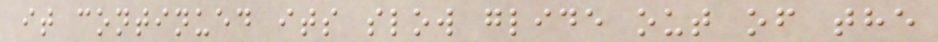it continued its slow glide out of the
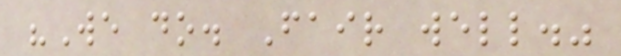"We do. Fair well."
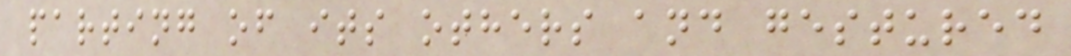parting of its others and gestured
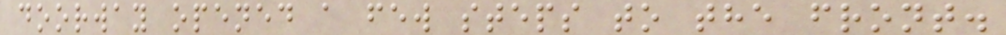doorway opened a few steps to the front.
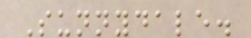Sunnydale.
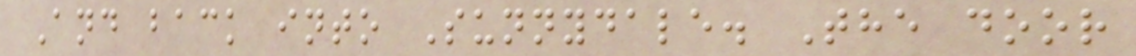And back into Sunnydale. The door
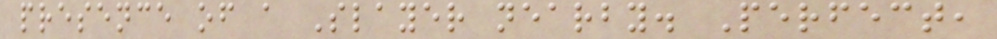presence of a Slayer nearby. Perfect,
